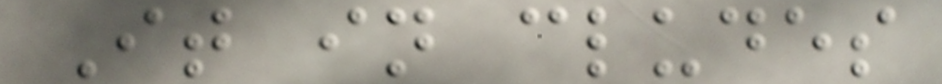It in cludes
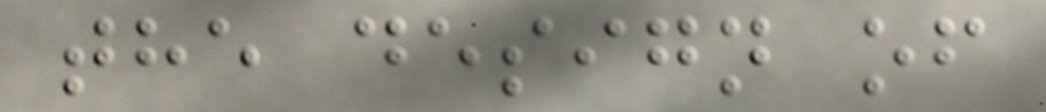the design of
